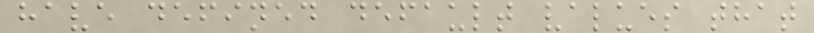have defined default values that
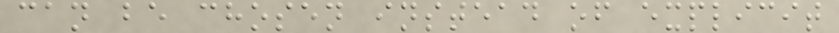can be chosen instead of explicit
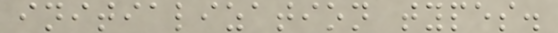initialization types.
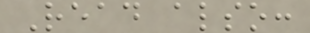Read also:
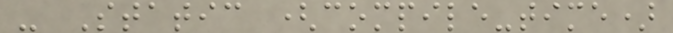- Static (compile-time)
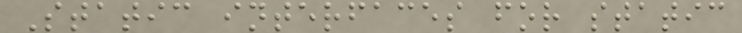Static interfaces for static
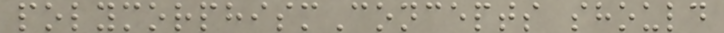polymorphismConcepts should
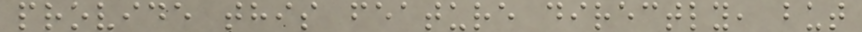provide this feature directly, but
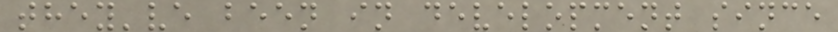they've been in development since
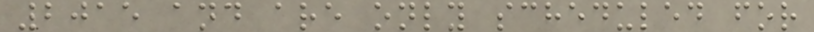2015 and are only scheduled for
